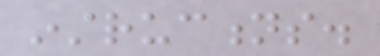instructions.
